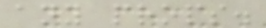any props.
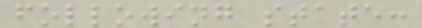following state:
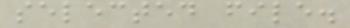selected file.
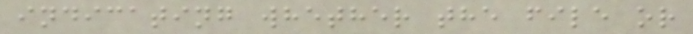indicating whether the file or
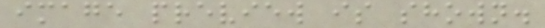image preview is shown.
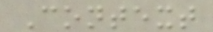Context
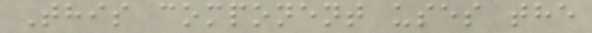This component uses the
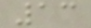13
